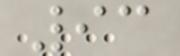93
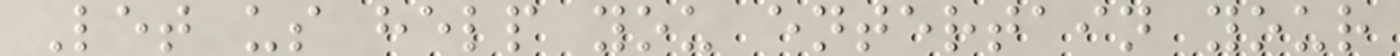Let us help you entertain your
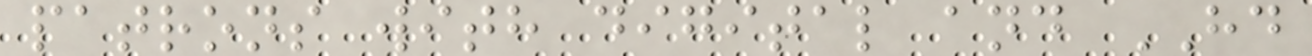patrons with digital and HD
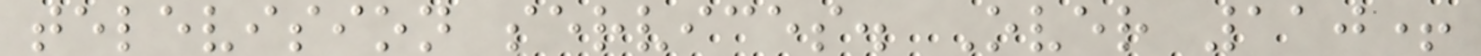television services. Over 110+
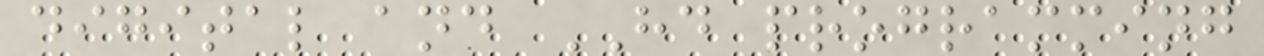digital and HD programming
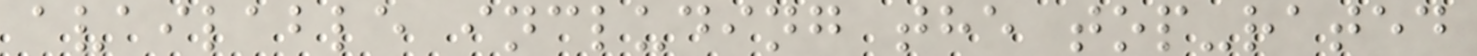available including the top-rated
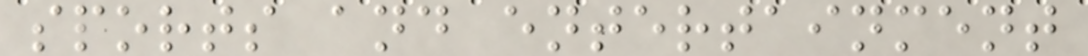sports and entertainment
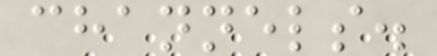channels.
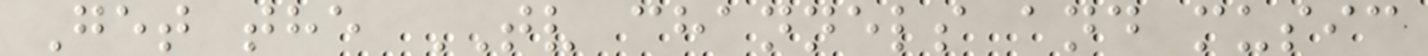Get the TV channels and music
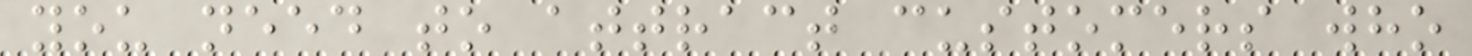you need to attract customers who
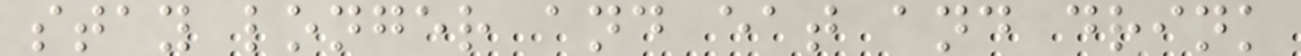stay longer and eat and drink
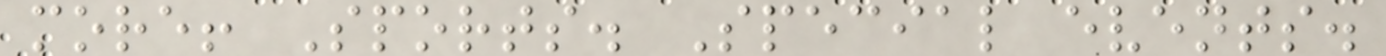more! Sports. Special events.
